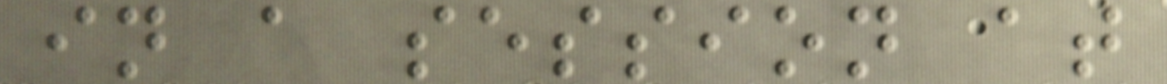in a session at
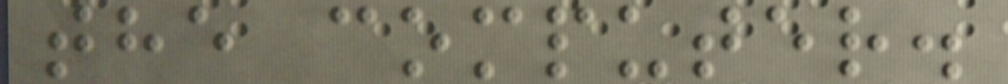the computer.
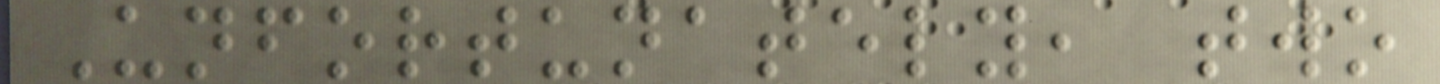Unfortunately, two
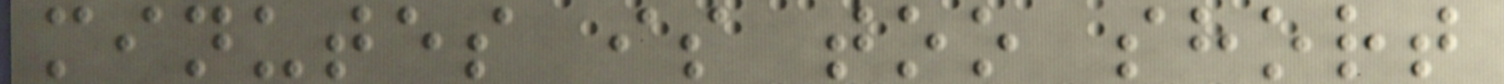minutes is too short
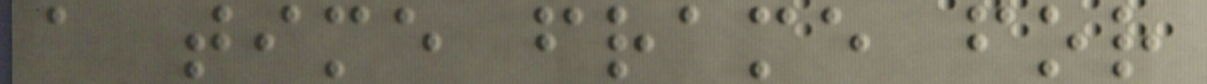a time frame for
